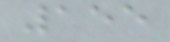155
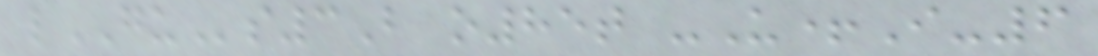lGUs3B o85t -U+I-6
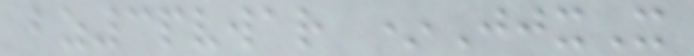bz3pvwar *JjxX
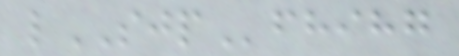lSJPfhihg
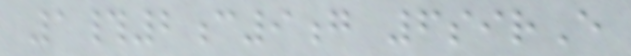1#2c9g 6sirE
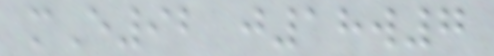mE92 j18w7
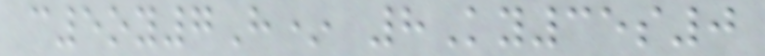c5oy7H* 8Ky35s0
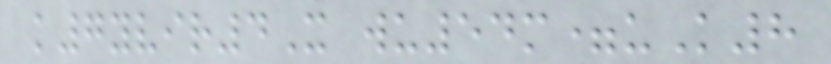k7yvir4X wu54m=uK8
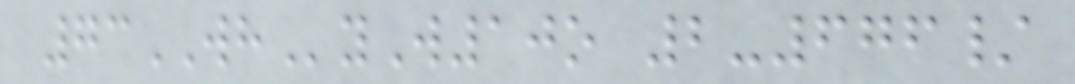73WHyW10o 2-676/
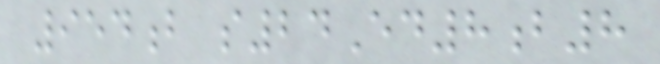954b s24Ed8b8
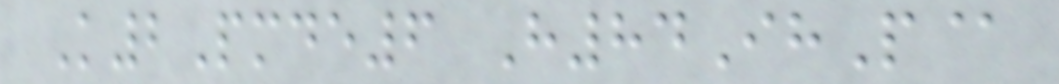K2Pmde6 H84IhP@
